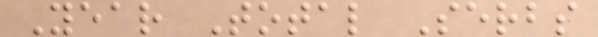Year Total Serbs
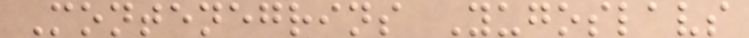Montenegrins Yugoslavs
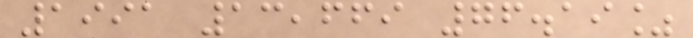1991 13,669 76.19%
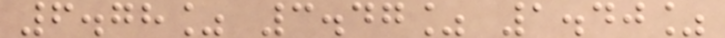6.78% 3.47% 1.40%
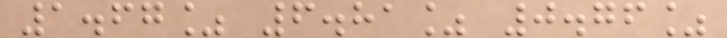1.67% 6.81% 0.76%
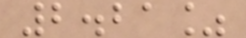2.21%
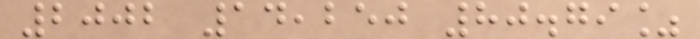2002 14,250 80.79%
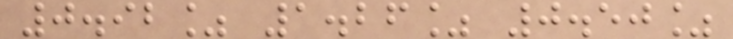0.92% 1.26% 0.50%
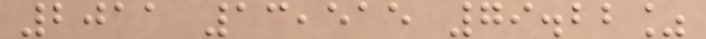2011 13,515 79.22%
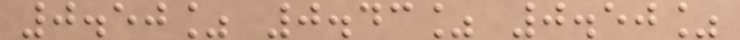0.50% 0.43% 0.50%
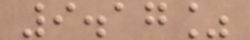9.17%
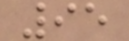95
